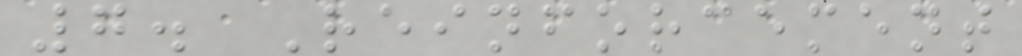7. Reinforcement
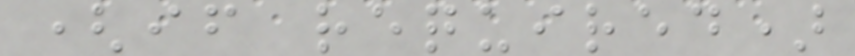(if required)
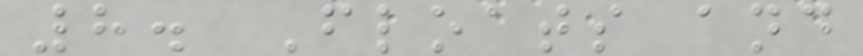8. Floats and
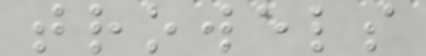trowels
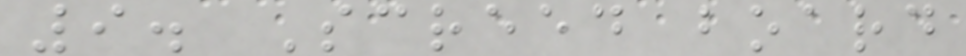9. Screed board
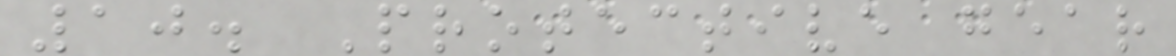10. Protective gear
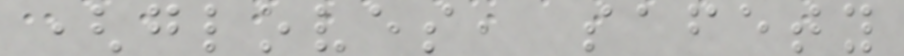(gloves, safety
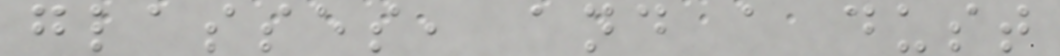glasses, and a dust
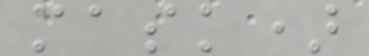mask)
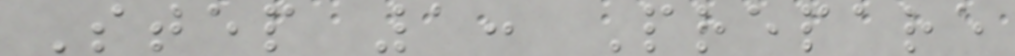Step 1: Prepare
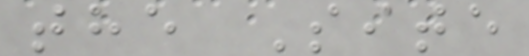the Site
